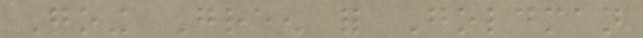Going Green for Goldman
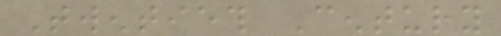Twentieth Century
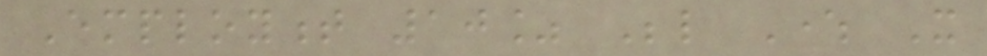Employment 10% Below Where It
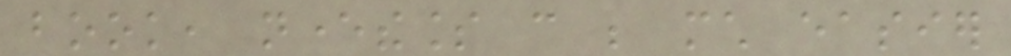book, nevertheless can be much easier
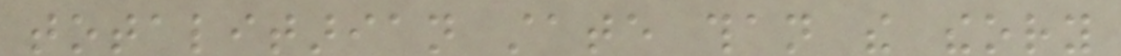totalitarian state than the theory
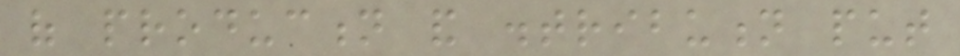of production and distribution put
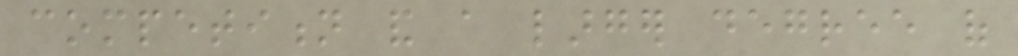competition and a larger degree of
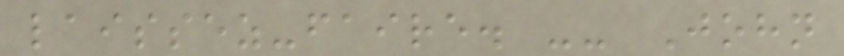laissez-faire. -- John
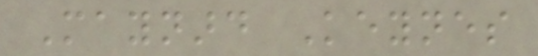Maynard Keynes
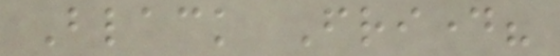Black Friday?
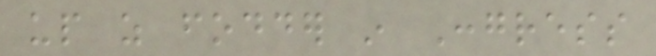up as fodder in Congress
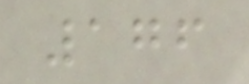176
